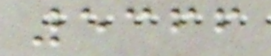5366
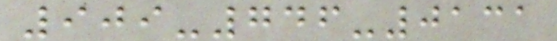909-746-0131
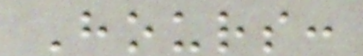Hours:
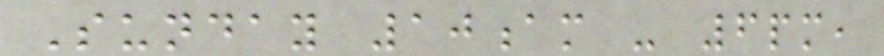Sunday 10am - 6pm,
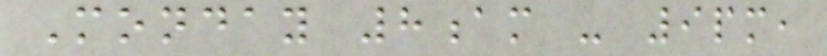Monday 8am - 9pm,
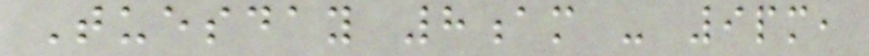Tuesday 8am - 9pm,
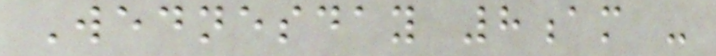Wednesday 8am -
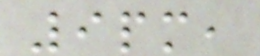9pm,
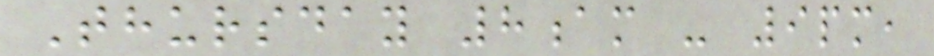Thursday 8am - 9pm,
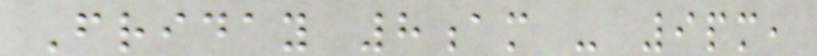Friday 8am - 9pm,
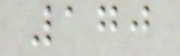170
